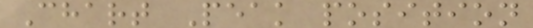Chart Peak position
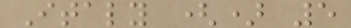Italy () 5
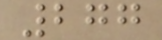277
